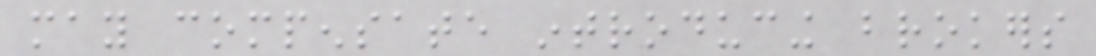may compensate introducing brokers
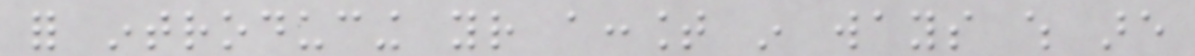for introducing your account in ways which are
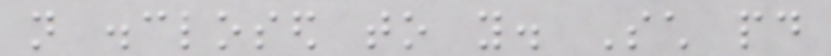not disclosed to you. Such paid
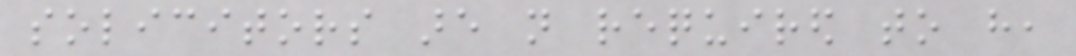solicitors are not required to have,
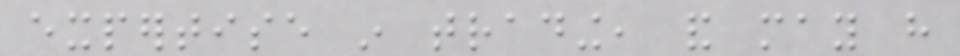expertise in trading, and may have
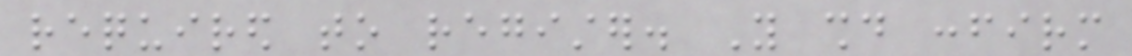required to register. You should confirm
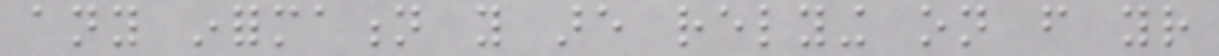any information you are relying on from your
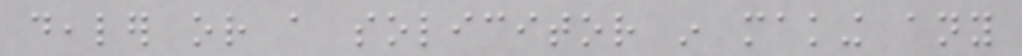dealer or a solicitor in making any
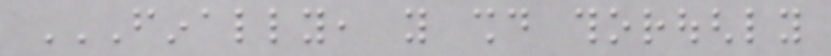FINALLY, YOU SHOULD THOROUGHLY
